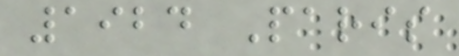1924 Paris
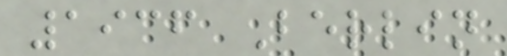1936 Berlin
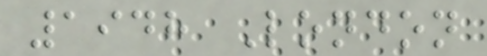1948 London
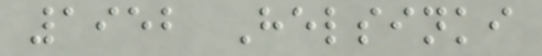1952 Helsinki
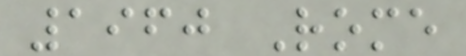1960 Rome
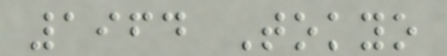1964 Tokyo
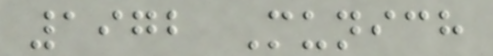1972 Munich
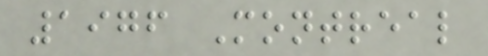1976 Montreal
